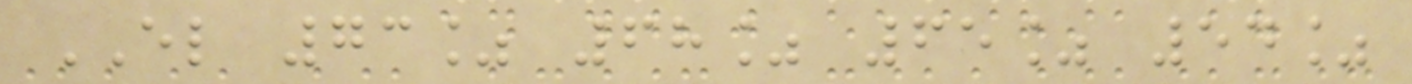EL 73% 68% 65% 54%
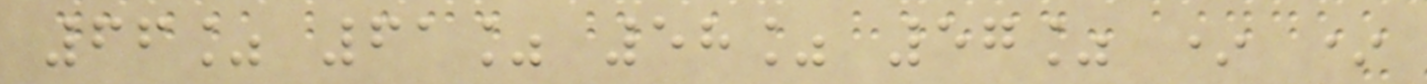66% 61% 58% 57% * *
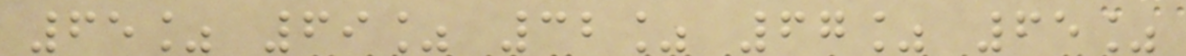65% 69% 32% 67% 65%
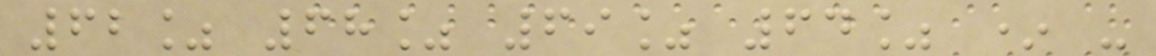62% 68% 69% 64% * -
